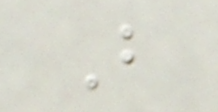But
